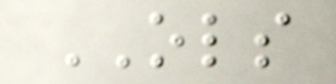OLS
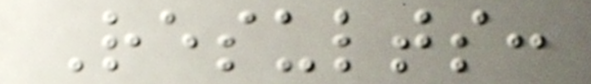Results:
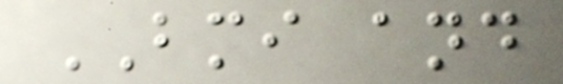BMI and
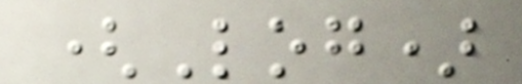(Log)
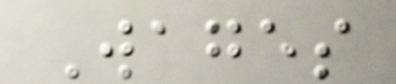Wages
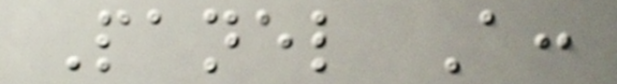Panel A:
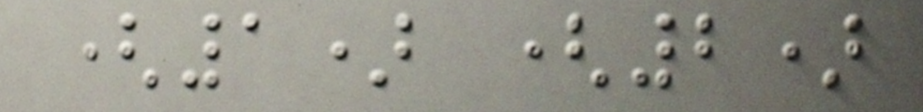(1) (2)
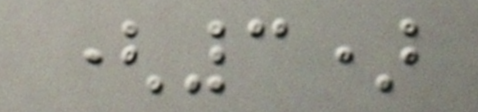(3)
